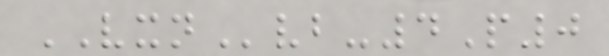VXNvb-4P0
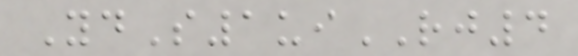YdS1uiRJ4
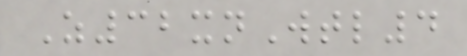Z32xnWtl4
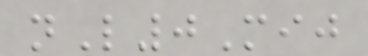nL0Mij
